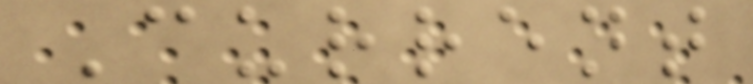Current
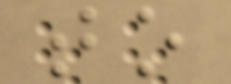to
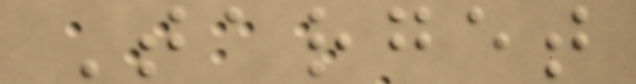Target
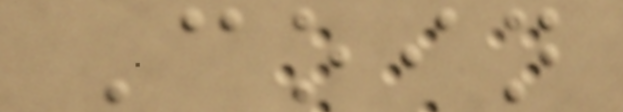Coin
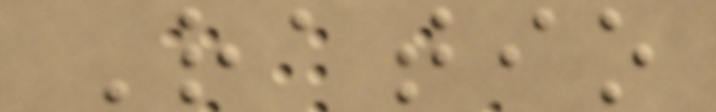Ratio
